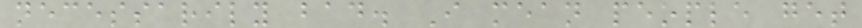necessarily bad. I mean people get
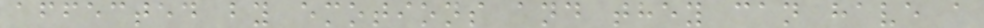affected by emotions and they can have a
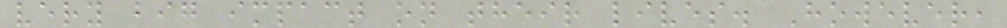very big impact on their lives. However,
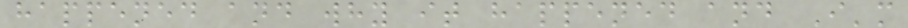happened and why it happened and I'm
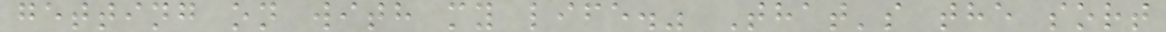getting on with my life." That's the sort
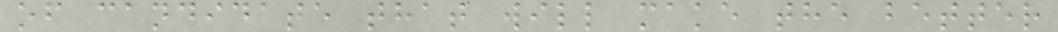of candidate that will make the better
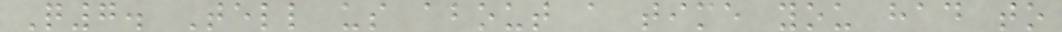Q7. Tell us about a time you had to
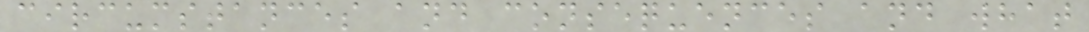circumstances and consequences and what
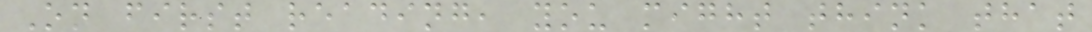On first reading, you might think that
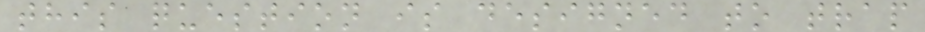this question is designed to trap
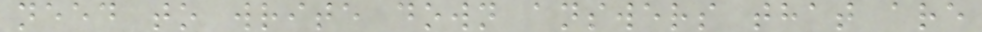need to write down answers that are
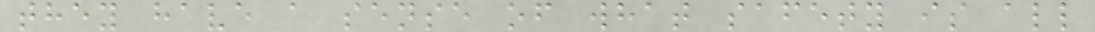they have a sense of what safety is all
